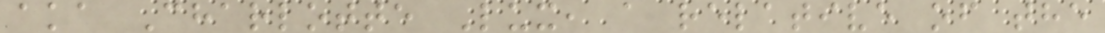aka Charlotte Lux, a relative of the
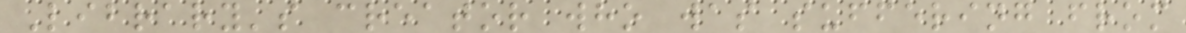Library's creator who was suffering from
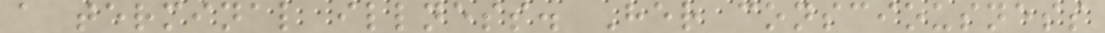a terminal illness. Her consciousness
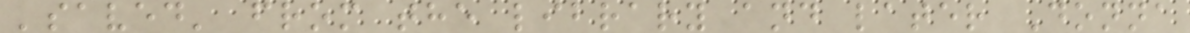'saved' from the library and later Donna
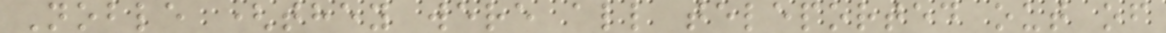Noble (they were all teleported out of
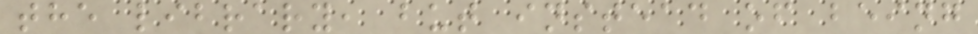the library, but instead of being
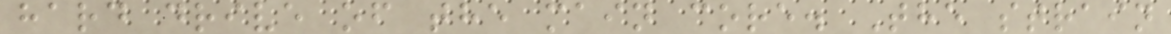hard drive of the main core. The strain
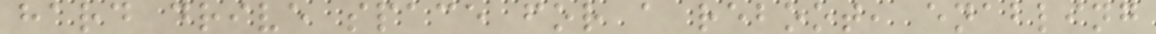hard drive space for a reboot, enabling
